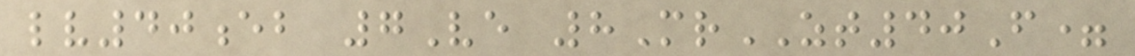lv40eb 7Ve 8MrZT40F=
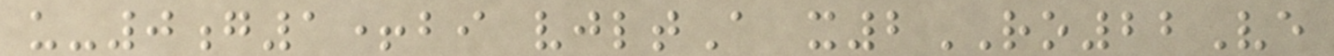u-0g1+bi vjltA x2RO22Ve
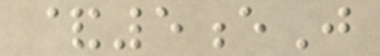&5eJ
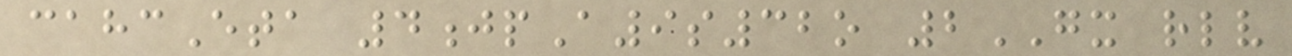cahcEta 4jpA9s32o 2GX rlv
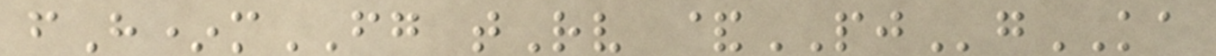fH*mFG tRv &PJgKA
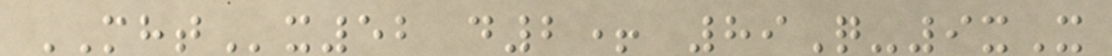MHTx52 d2+ 89Q-9xX
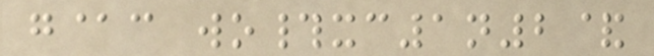g@c wo#xc1n2&
